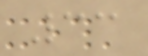33
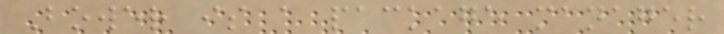Bower is a package manager
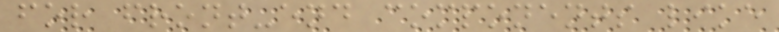for front-end components like
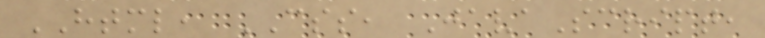HTML, CSS, JavaScript,
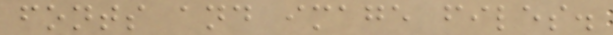fonts and image files.
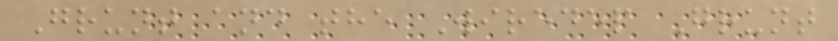Grunt and the Wiredep Grunt
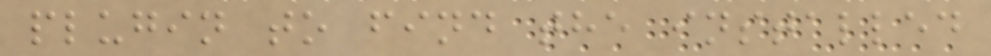plugin to find the installed
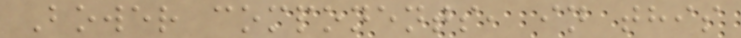Bower components, in this
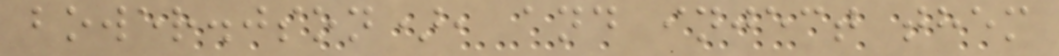bower.json), and inject them
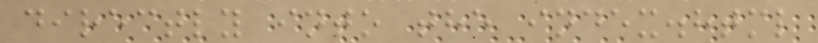directly into the index.html
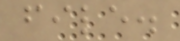file.
